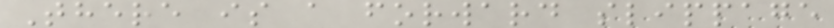There is a forward slippage
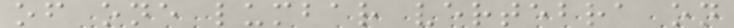of one lumbar vertebra on
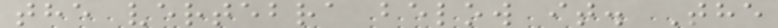the vertebra below it. The
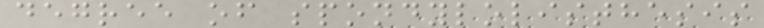degree of spondylolisthesis
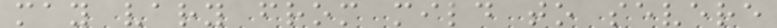may vary from mild to severe
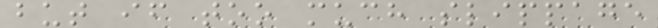but if too much slippage
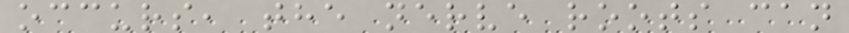occurs, the nerve roots can
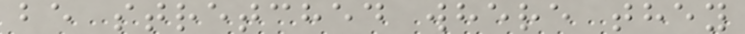be stretched where they
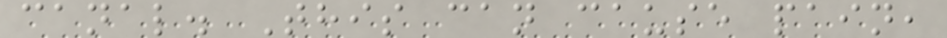canal. This can cause pain,
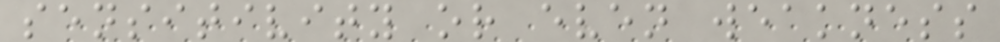sensitivity or even weakness
